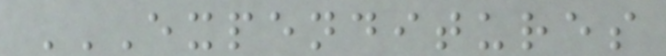EXPENDITURES
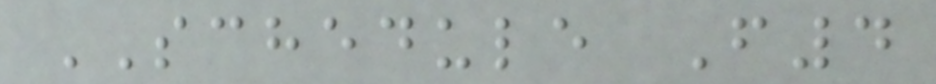SCHEDULE F4
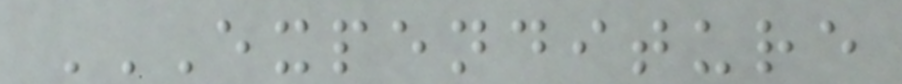EXPENDITURE
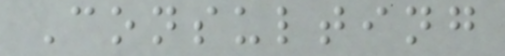Consulting
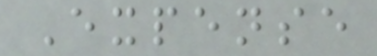Expense
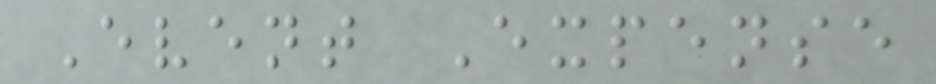Event Expense
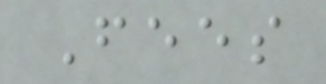Fees
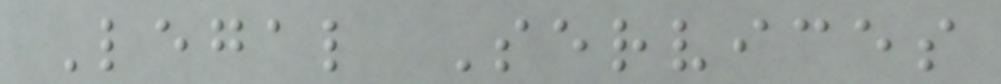Legal Services
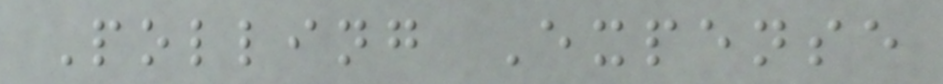Polling Expense
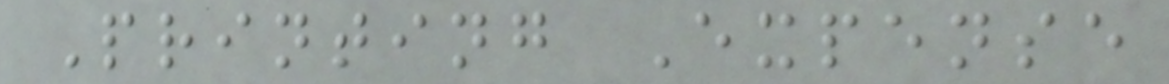Printing Expense
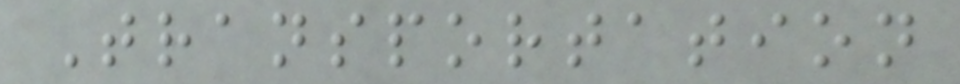Transportation
